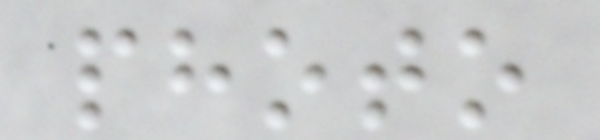photo
